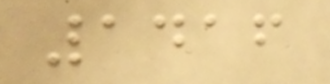1416
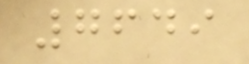7649
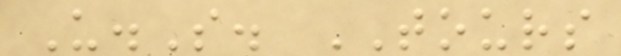U.S. TOURS
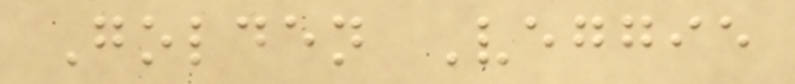Golden Veggie
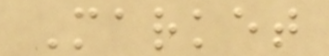Market
